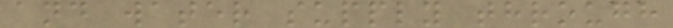and water supply through
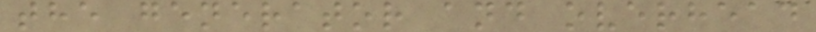the generator and overhead
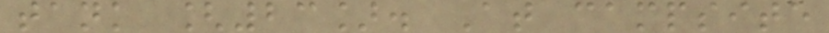tank [23]. At campsite
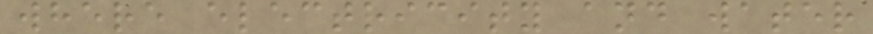where electricity and water
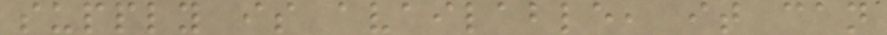supply is available, it can
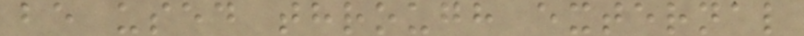be used through external
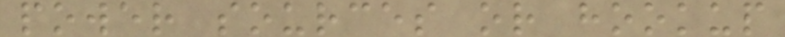power sources or hookup
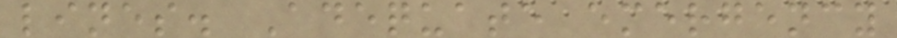lines. Adequate emergency
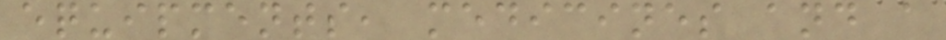equipments, medicines and a
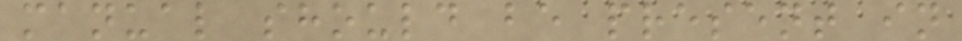manual should be present in
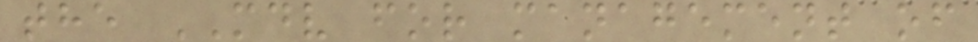the MDV for management of
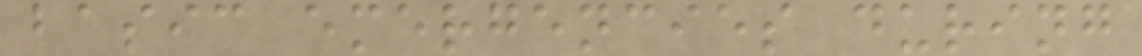basic emergencies during
